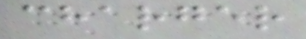charger
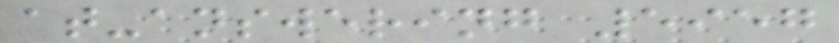at-answering 5957
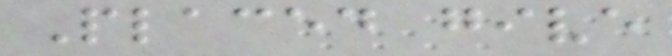Placed give
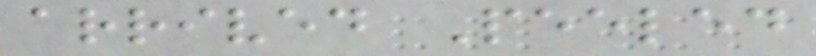arrived Peeled
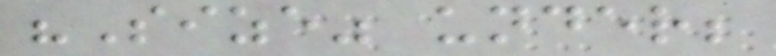"Size" under;
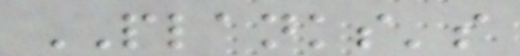PLANKS's
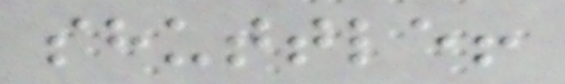shuttle!
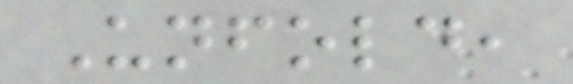Unfold,
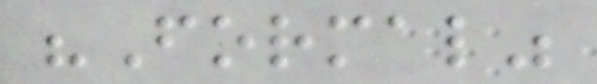"Formal"
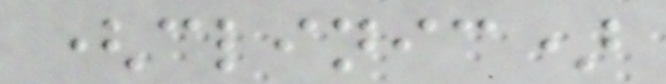(clinic)
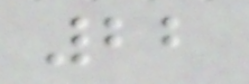22
